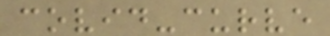covid-curve
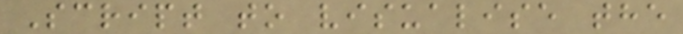Script to visualise the
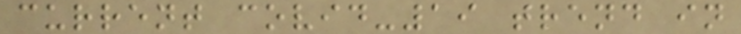current covid-19 trend in
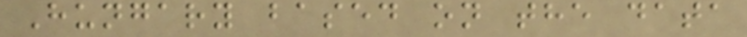Hungary based on the data
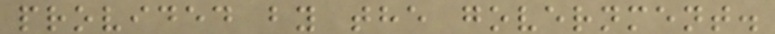provided by the government.
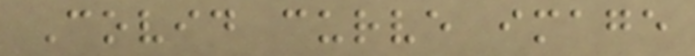Covid curve image
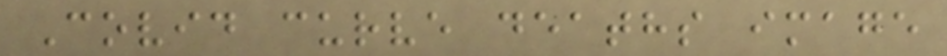Covid curve deaths image
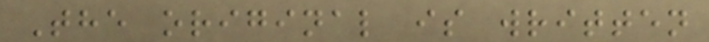The original is written
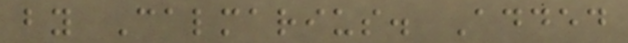by Calmarius. Added
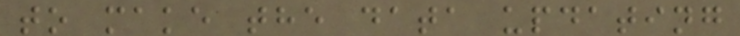to make the data updating
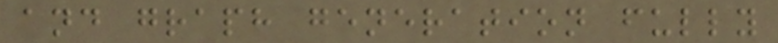and graph generation fully
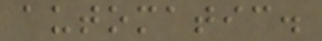automatic.
